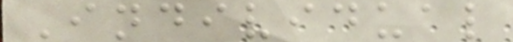Individual
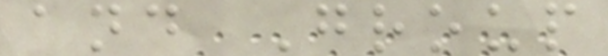and Group
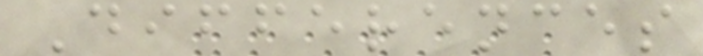Differences
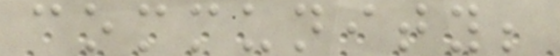community;
